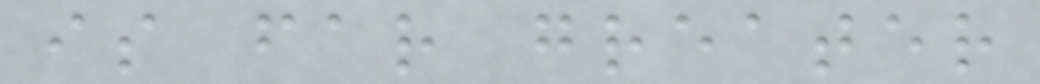is far greater
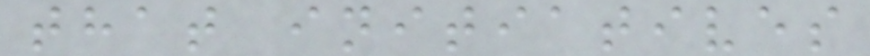that initiatives
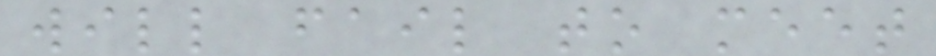will fail to meet
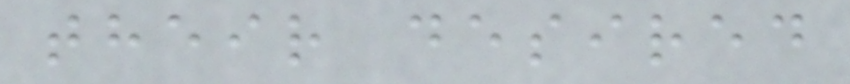their desired
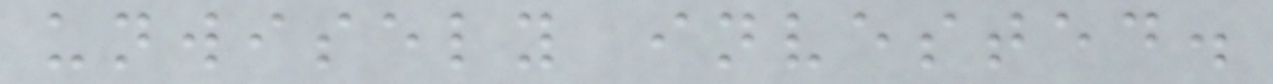unwisely invested.
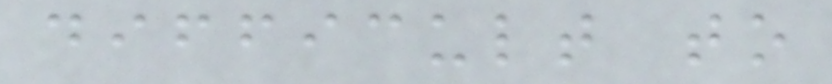difficult to
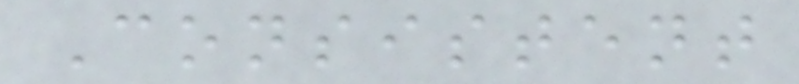Consistent
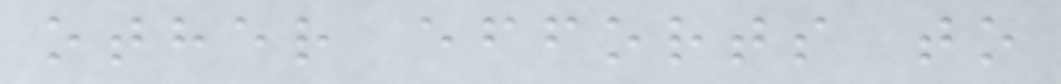other efforts to
